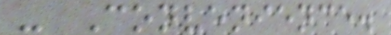- Convenience.
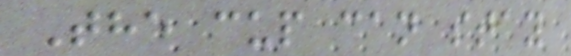The cup can stay
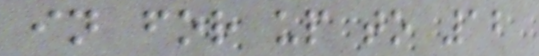in for up to 12
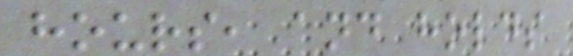hours, and holds
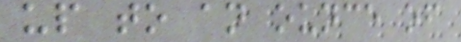up to an ounce of
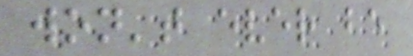won't ever be
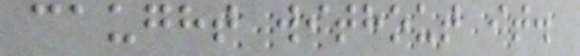caught without it.
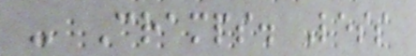- Cramps. Less
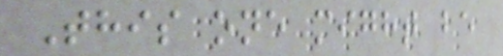This one might be
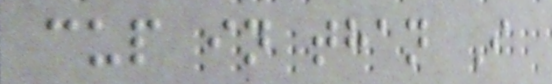cup in than I
